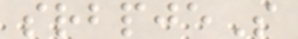srbpjeS
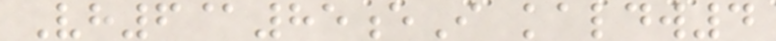Vh6@85eI kaldw4
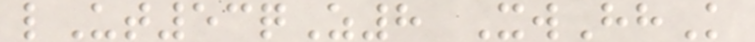lUt53qZ8 XwHhK
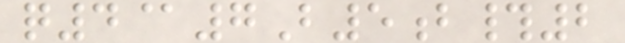q4@7B5b#2
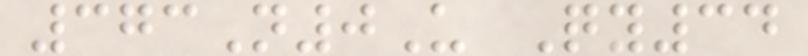373N0U Qy34
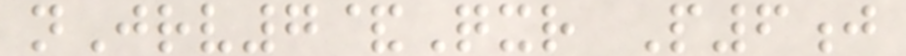nJrv7&Qxr P6j
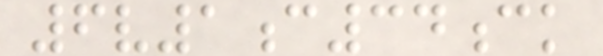6v1c34ck
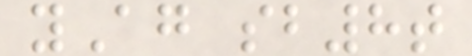yAg sb8t
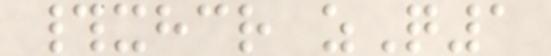#xhcr zQ1
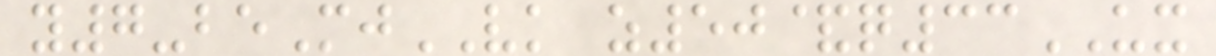y7-beMjVK z50&q33UX
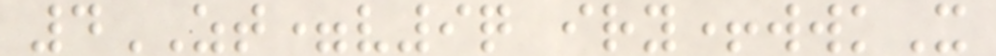4ZT=v9q iry+wwkX
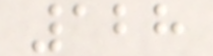128
